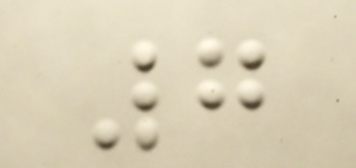7
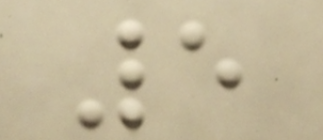5
